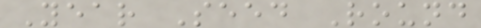Year Seed Round
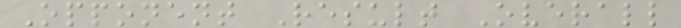Opponent Result Overall
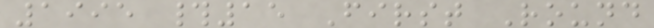1995 #15 First Round
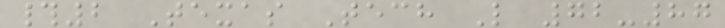#2 Texas Tech L 72-87
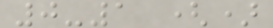0-1 ()
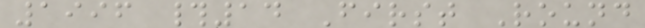1996 #14 First Round
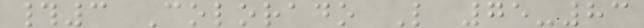#3 Colorado L 75-83
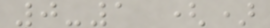0-1 ()
